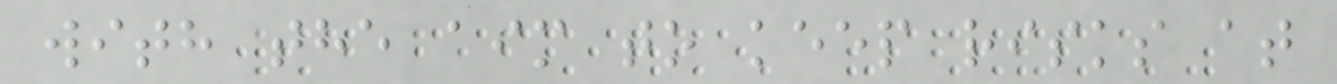with the aim to keep risks at
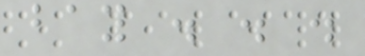bay . . .
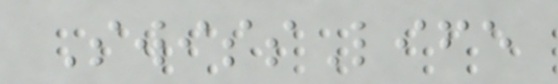SwissLife
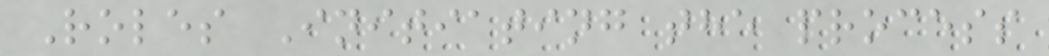Roles Initiating the process
